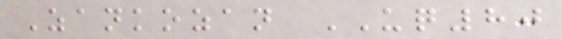Zankozan UQ80
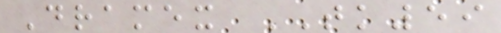Dramex TK59
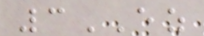3EZ
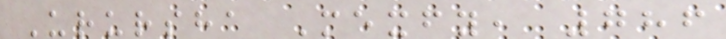Urursha Mexfy, 786
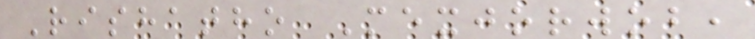Rishatho Mexjorwob,
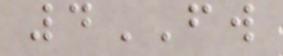4FW
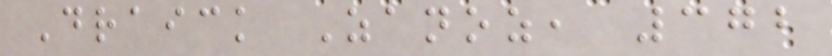Draick Zanoz, 372
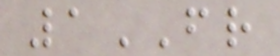1FR
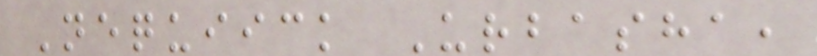Nequiick Urbasha,
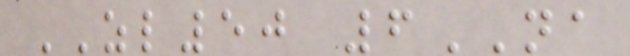ZL50 6NA
